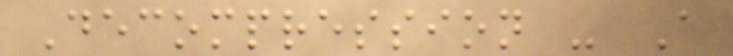Decompression - A
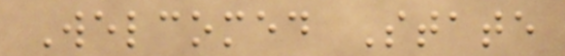Welcomed State
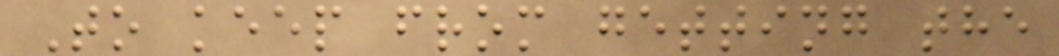To keep from getting the
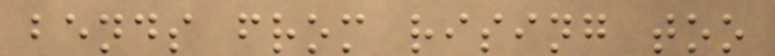bends from rising too
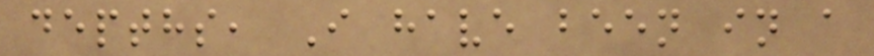depths, I have been in a
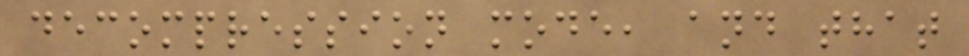decompression mode, and that
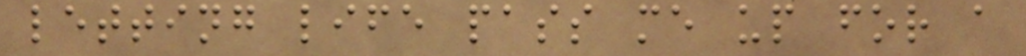letting life pass me up for a
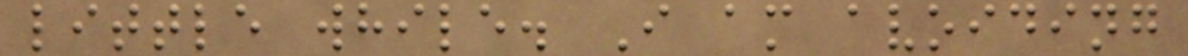little while. I am avoiding
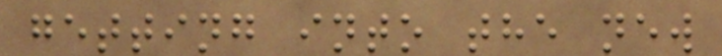getting into the new
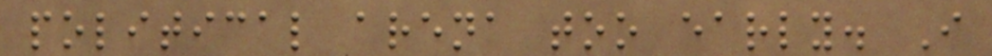political arena too early. I
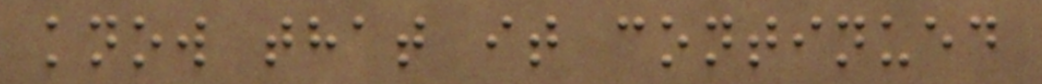know that it continued
